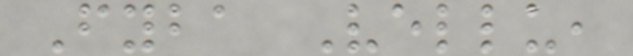Fyba Vellu,
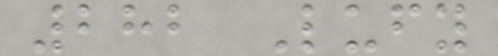282 Lufy
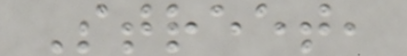Street,
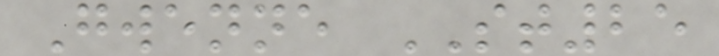Gwenne ST25
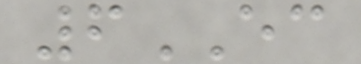6EC
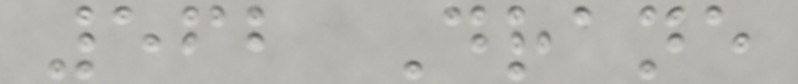562 Drane
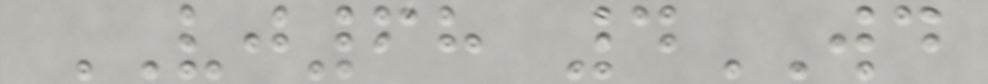VJ68 4WD
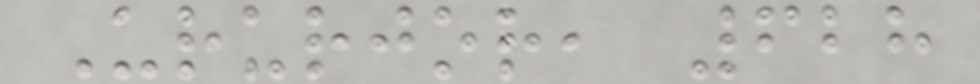Ururjor, 628
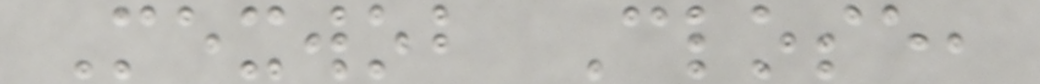Mexwob Close,
